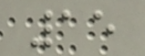15
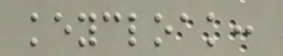keycloak:
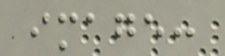image:
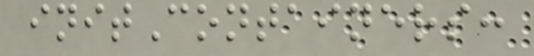initContainers:
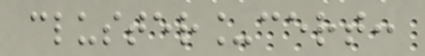cluster_cert:
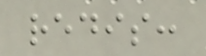redis:
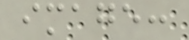image:
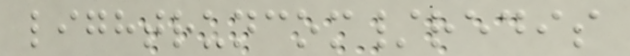lightruncom/redis
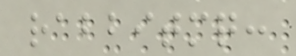rabbitmq:
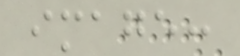image:
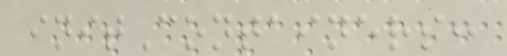initContainers:
